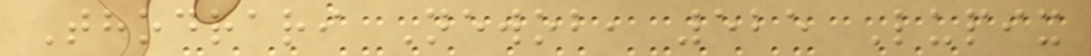Thodrari Newob, 525 Lupix
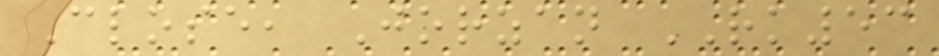Close, Jorzan RK53
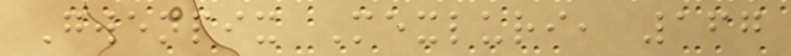Gwenpix Mexluri, 167
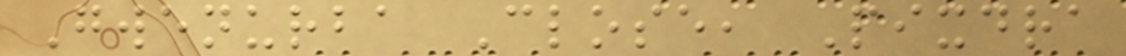Gwenurba Close, Pixdra
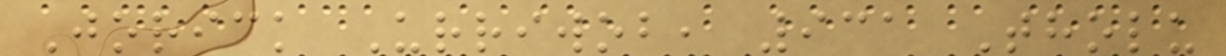Jorick Urriwob, 931 Tholu
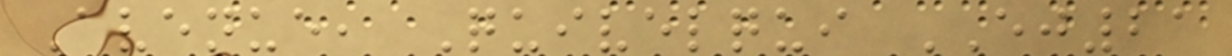Avenue, Quivelqui EJ21
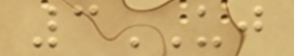3UJ
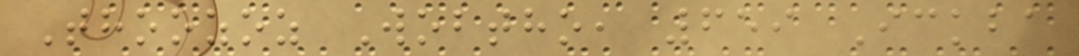Thoozoz Wobtho, 659 Ickba
